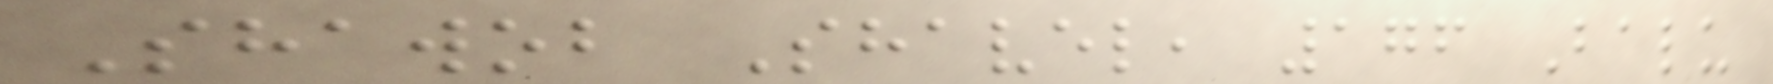Shawob Shavel, 176 Balu
